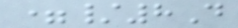=/8D
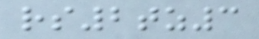rs2tz3
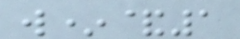w*&1
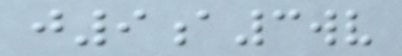j9a3wv
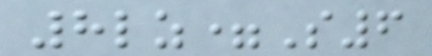8lz=S6
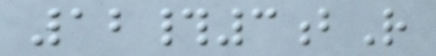12#3bR
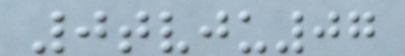0tvju07
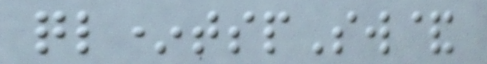ql*tspSw&
